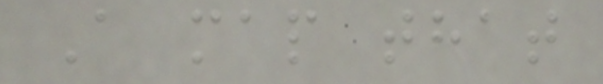A map that
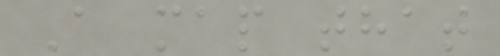A map that
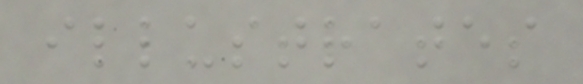illustrates
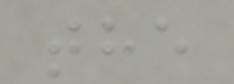the
